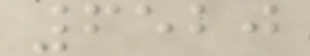6520
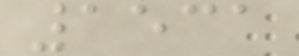1531
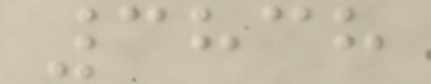3838
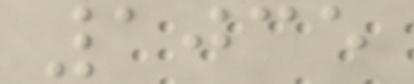1035
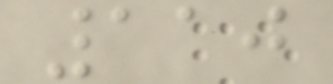110
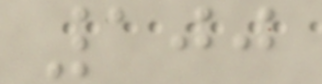100
